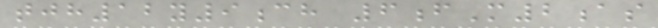tjh12y9ch 6fM2as
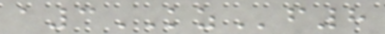a3KZf8
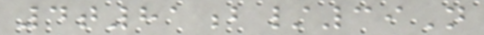4t81b/39N
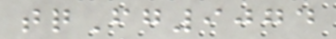tqFg9074
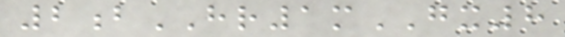2bHR1mGX8
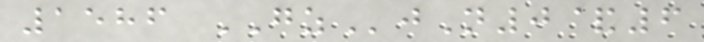1586 GZjN0&6
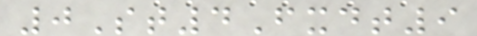0St4Fxdt9
